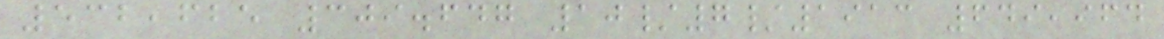532,625 309.647 10/7/1913 649,964
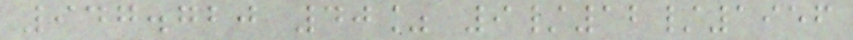947.720 40% 9/12/1956
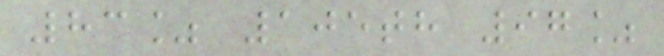83% 105th 97%
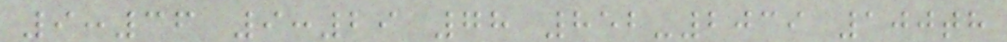9:36 9:29 78 852-2039 100th
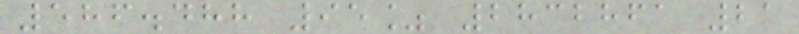586.488 95% 2832861 21
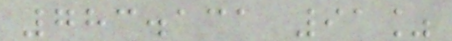783.131 91%
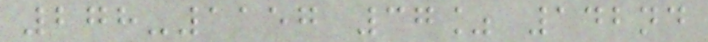278-1157 37% 142nd
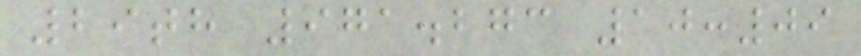29th 971.273 10:09
